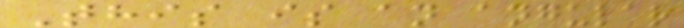This is an angular
